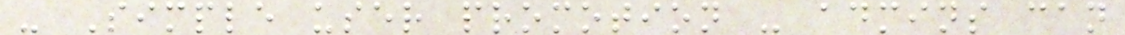- Simple user promotion - admins can
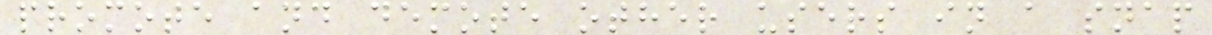promote and demote other users in a snap
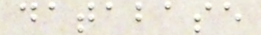database
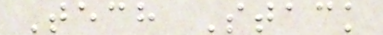Tech Stack
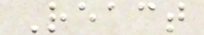React
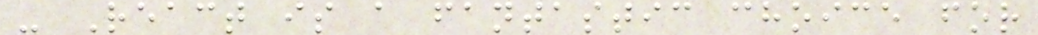- React is a fantastic choice for
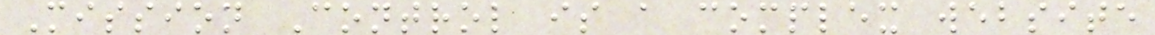Mission Control is a complex website
